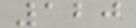120
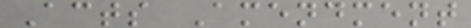Acts Amendment
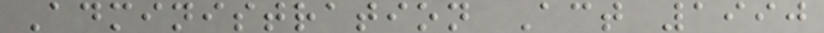Administration Act 1990
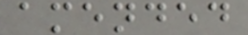amended
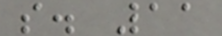s. 11
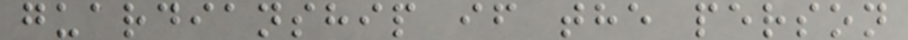guardianship if the person
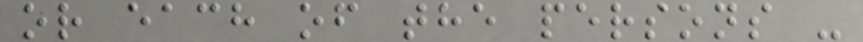or each of the persons -
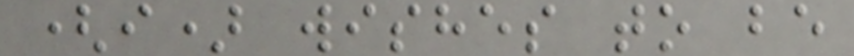(i) wishes to be
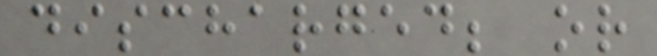discharged; or
